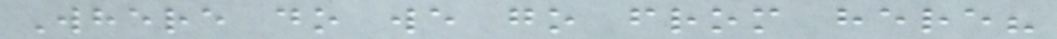Where do we go from here?
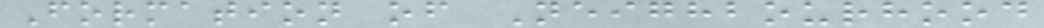Formation of Neighbourhood
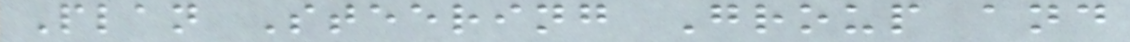Plan Steering Group and
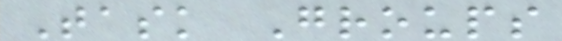Task Groups
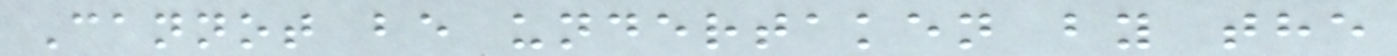Cannot be undertaken by the
